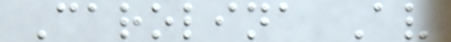Carolina Av
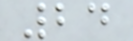24
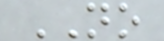NO
